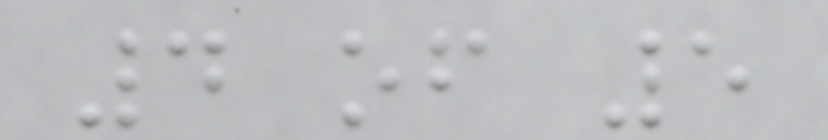4 of 5
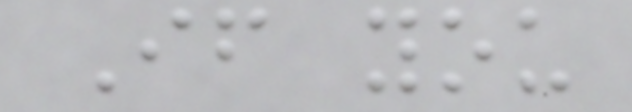If you
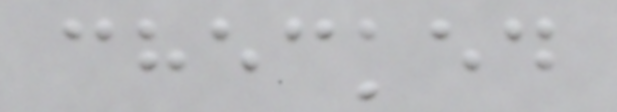checked
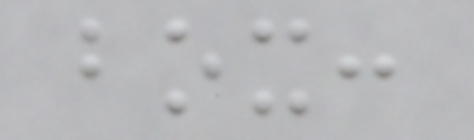box:
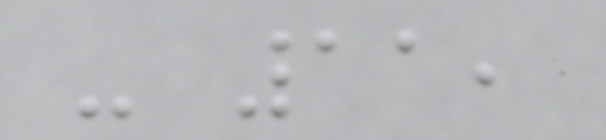- 11,
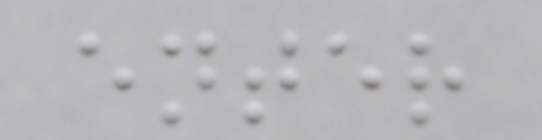enter
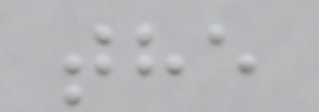the
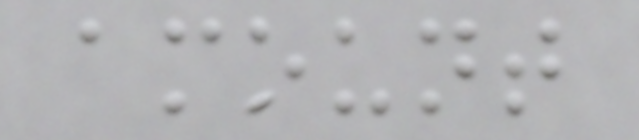amount
